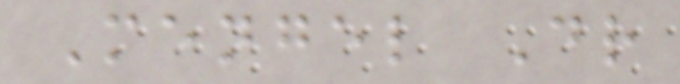Mengel Dr
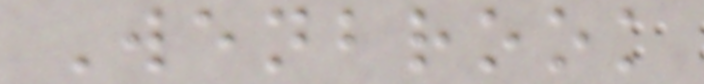Wenbrook
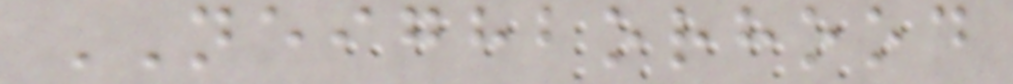NEIGHBORHOOD
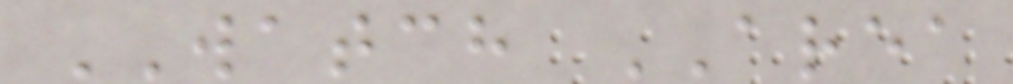WATCH AREA
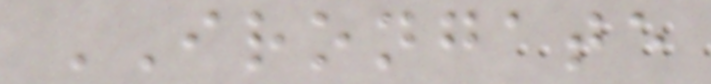IRONGATE
